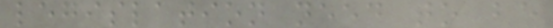legislation need to be
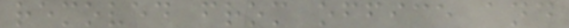removed from office and
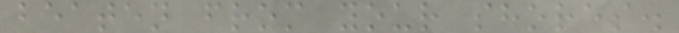beaten from your shores.
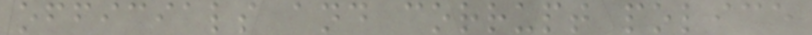officials and corrupt police
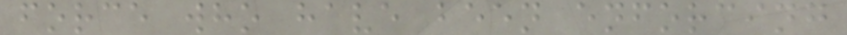force who have been enforcing
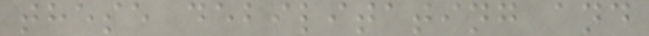these debilitating and
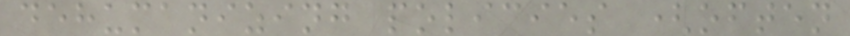dehumanizing policies (often
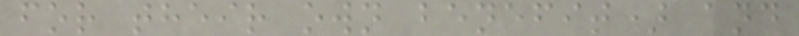for their own benefit) and
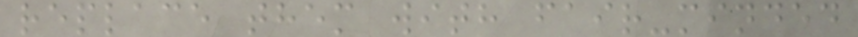replace them with fair-minded
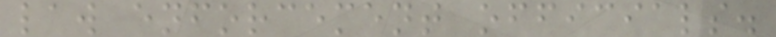law enforcement officials.
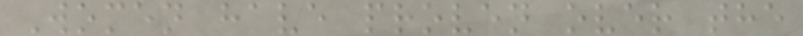Women have proven over the
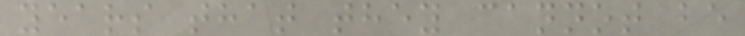years that they cannot be
